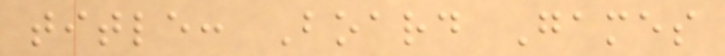title: Board Games
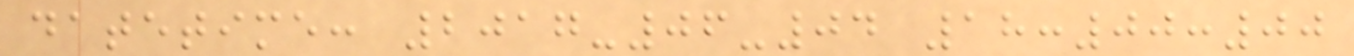datetime: 2017-06-04 18:00:00
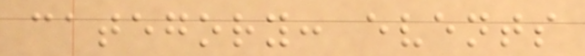category: events
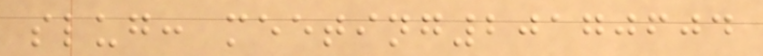slug: meeting20170604
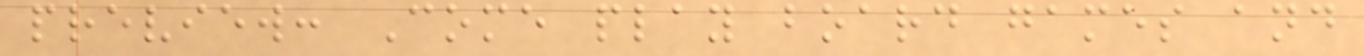preview: Come play board games and
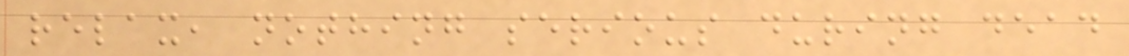relax, nothing serious during dead
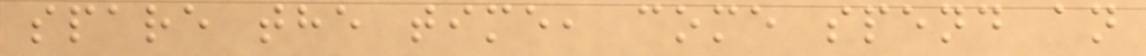spare the time, come spend an
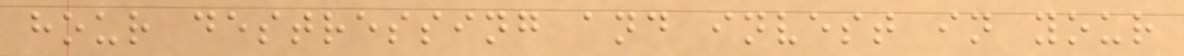hour destressing and invest in your
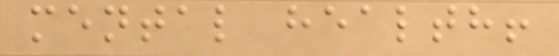mental health!
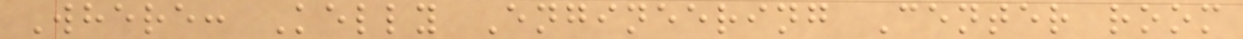Where: Kelly Engineering Center room
